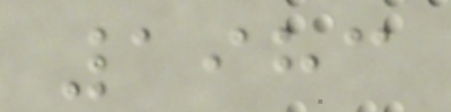1983
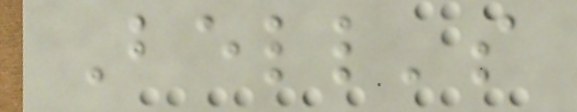Bell's
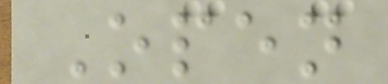Open
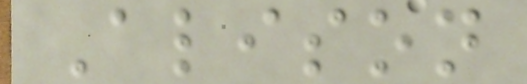Alison
